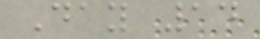Day 14
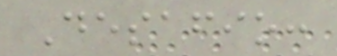Desafio:
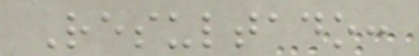Resultado:
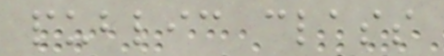public class
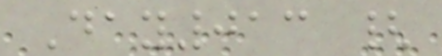Day013 {
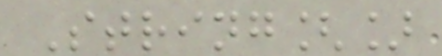String[]
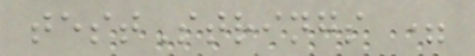testStrings =
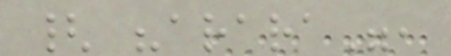{ "arara",
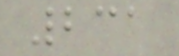231
